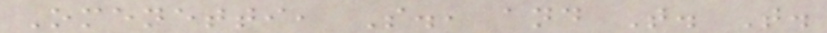Omenetti, S., and T. T.
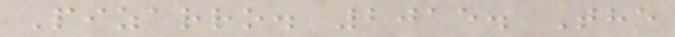Pizarro. 2015. The
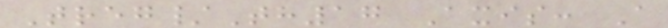Treg/Th17 Axis: A
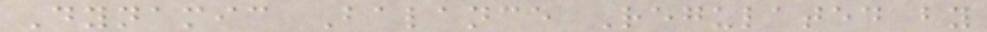Dynamic Balance Regulated by
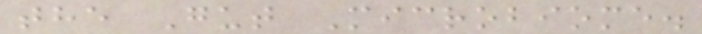the Gut Microbiome.
